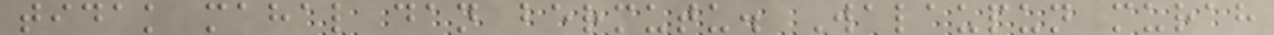tidak mahal dan bermutu. Walaupun murah
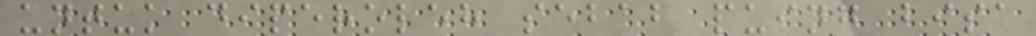untuk diperoleh sebab puing bisa
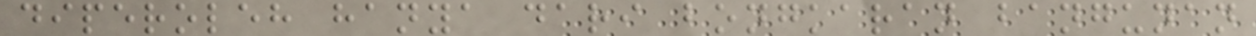diperoleh hanya dari bongkaran bangunan
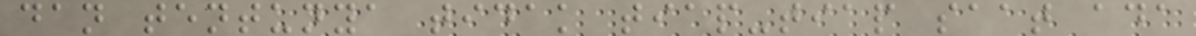dan tentunya tidak tiap-tiap saat ada
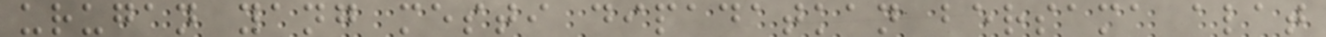urugan yang mesti dipadatkan bersama alat
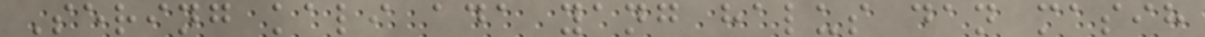Sering kali ada yang halus dan masih
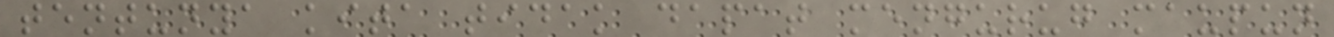tentunya kita tidak dapat mengurug maupun
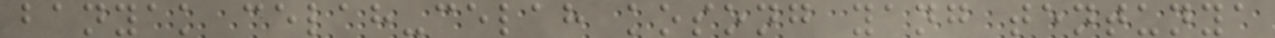banyak celah-celah kosong yang tentunya
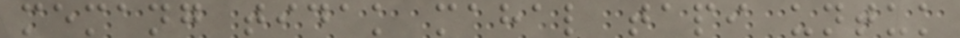memang tidak mahal tapi untuk
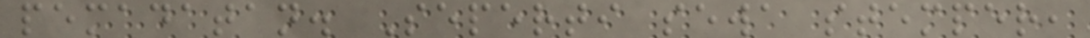pemadatan. Seperti sewa stemper,
